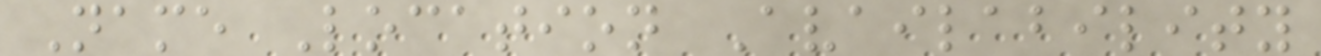Name Location Availability
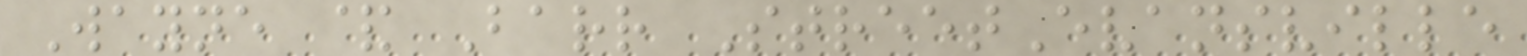Wayne & Barr StreetEvansville
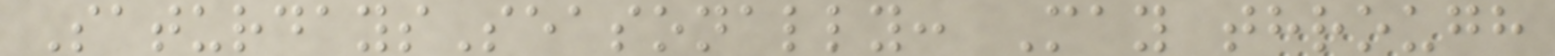SaturdaysSeasonally: May through
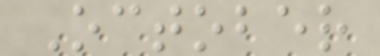October
